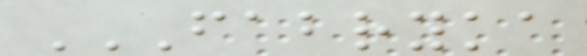FABRYKA
